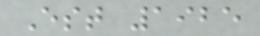Est 1925
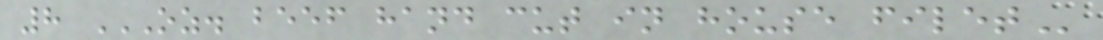8 OZ. BEEF HAND CUT IN HOUSE FILET
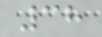38
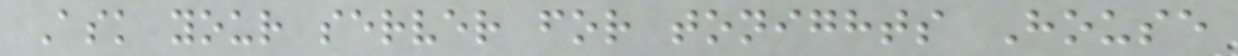Ask your server for tonights House
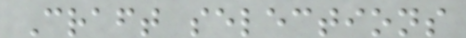Craft selections
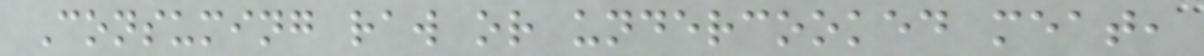Consuming raw or undercooked meat,
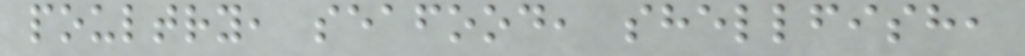poultry, seafood, shellfish,
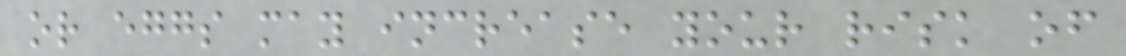or eggs may increase your risk of
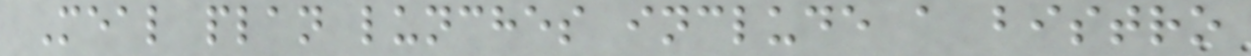Meal plan lunches include a bistro
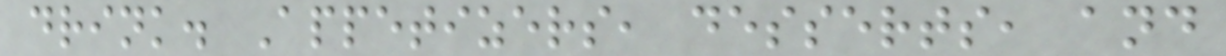drink. Appetizers, desserts, and
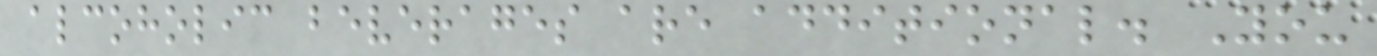alcoholic beverages are additional. You
